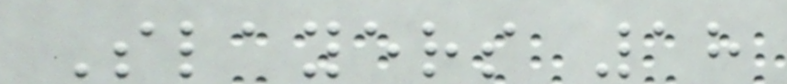Slayers 18
